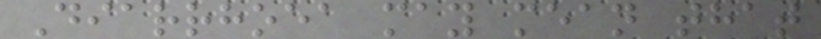Diarrhoea may mean that
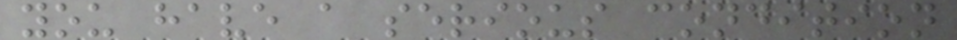you have a serious condition
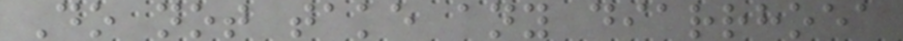Do not take any diarrhoea
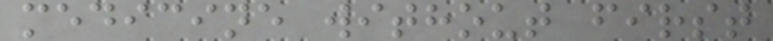medicine without first
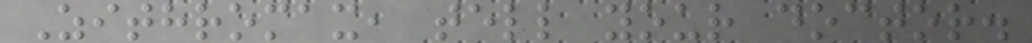Zithromax, tell your doctor.
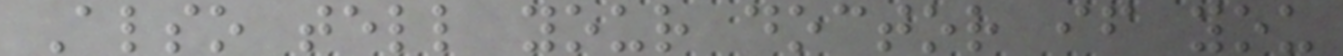Also tell your doctor if you
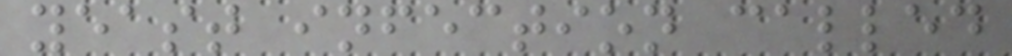yeast infection called
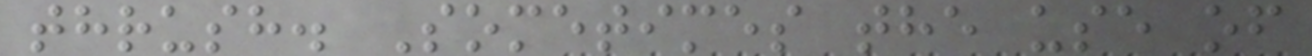thrush. Sometimes the use of
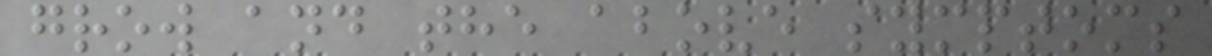grow and the above symptoms
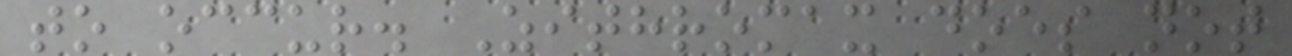to occur. Zithromax does not
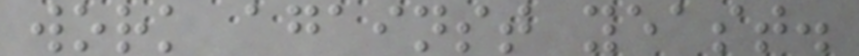work against yeast.
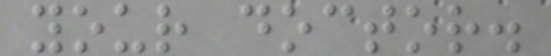your doctor.
